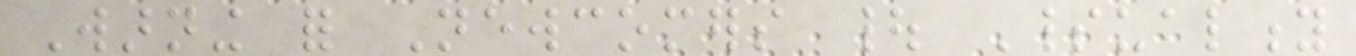Warning for Newcomers | Spirituality
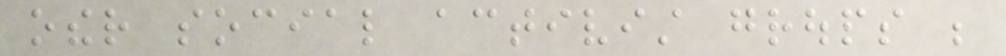other social activist groups be
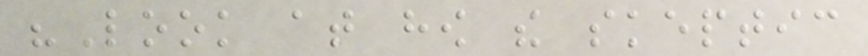"Look at how the skeptic
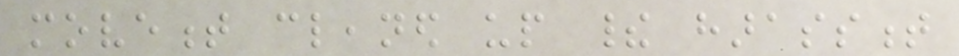movement cleaned up their harassment
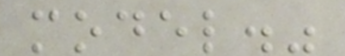model."
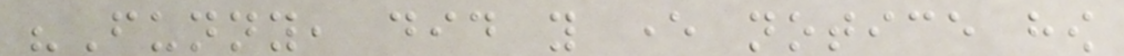"Funny, did you ever notice how
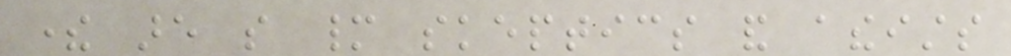there are so many skeptics and atheists
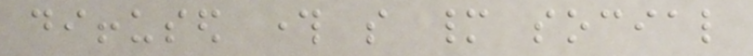diffused through so many social
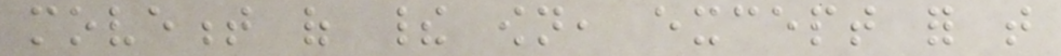movement of their own, except for that
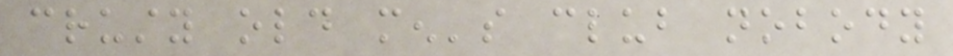crusty old men's club nobody
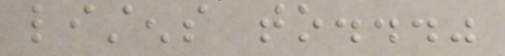listens to..."
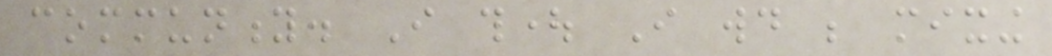community. I thought I would be mixing
